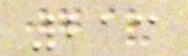213
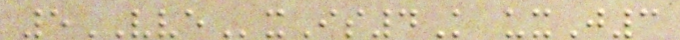5VVExIs4K uxJ3
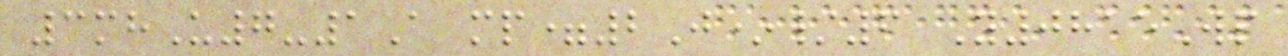3mhU7-1A mp=2J*/6 Y0815Wp
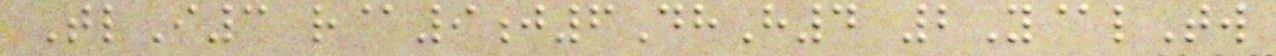TlI3 r@9j6DhH4 2Y@lTw
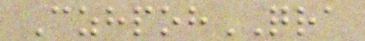CzhpohQRA
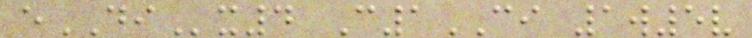eDIx4 C1CI 1w5v
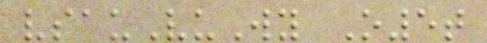vsauVuWy O5t
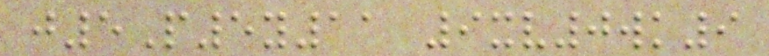j5P5y11 9xv0wk9
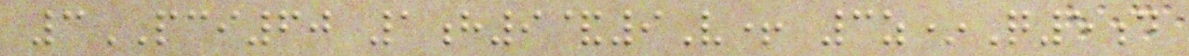3PCI60 1h9&9V+ 3z*Q5d
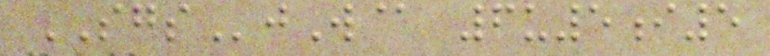SGSjW@ 6u5i5
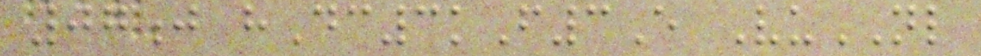07j hDc3kF3E VuNL
